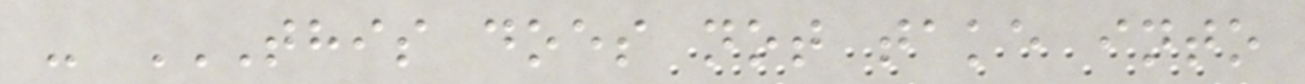- THIS DOES NOT TAKE INTO
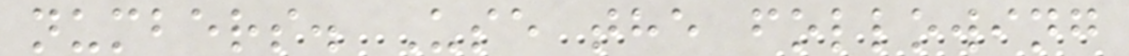numbers. Use the following
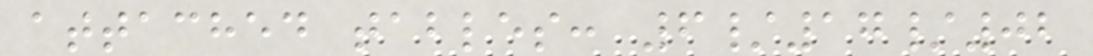attached tables: 6/17/02
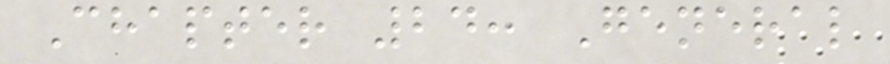Chapter 24: General
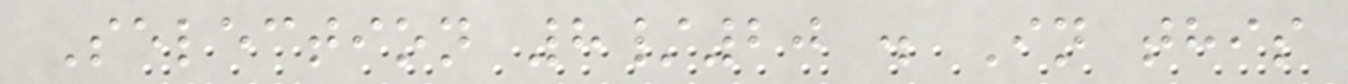Selection 8/20 . In this
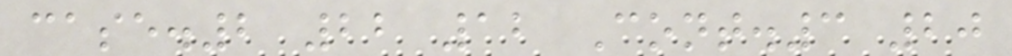case.2 22 12 Cont.3 20
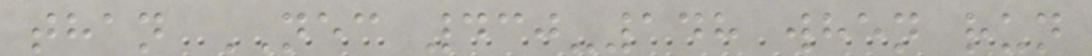than NEC 430-148 when run
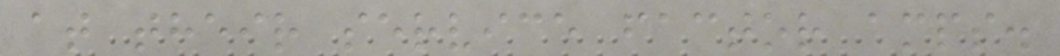at their service factor amps.
